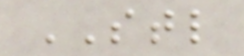STL
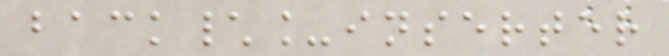back\_inserter
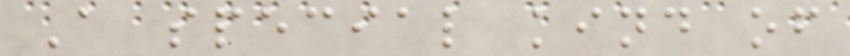A special kind of
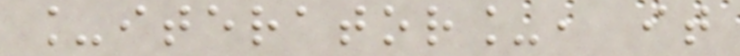_iterator_, it
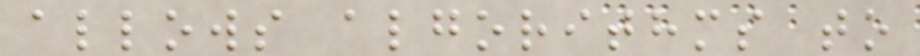allows algorithms to
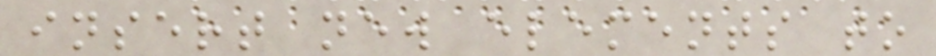insert new elements to
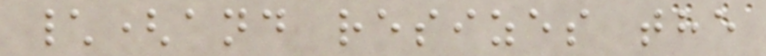\(and resizes the
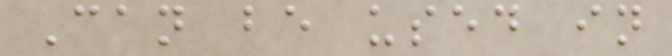Can be used in
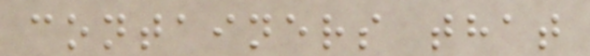containers that
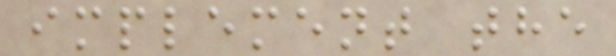implement the
